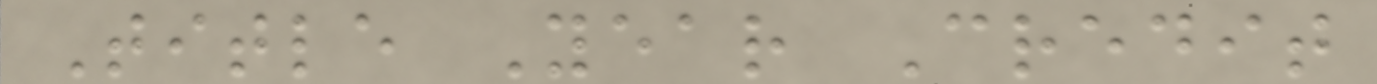Title Year Credit
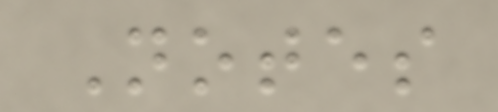Notes
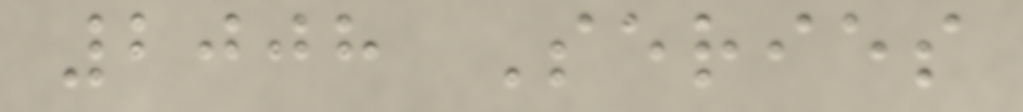2008 Series
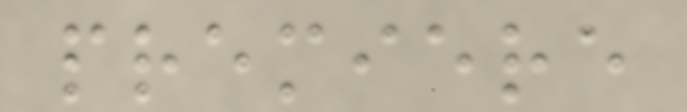premiere
